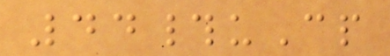44#uCp
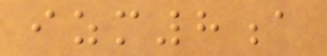izm8a
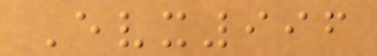Evx996
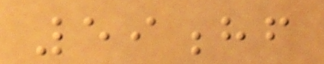59hf
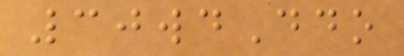30wdDdo
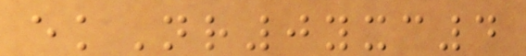ekNr0yxc4
